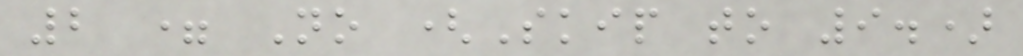2 = No (Skip to 9.)
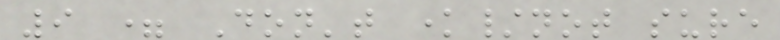9 = Don't know/not sure
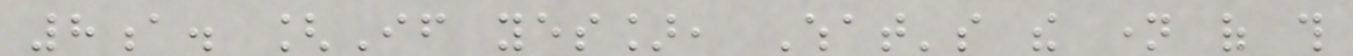8a. [If yes], What's the name of this
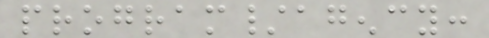program/agency:
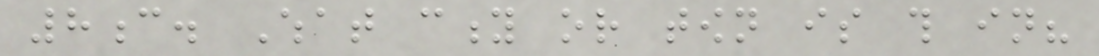8c. What city or town is this in?
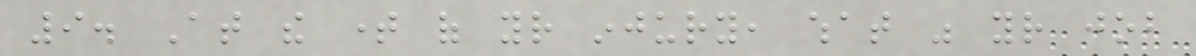9. At the time of your injury, what was your job
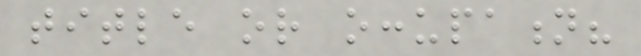title or occupation?
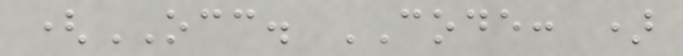(OCC. CODE: )
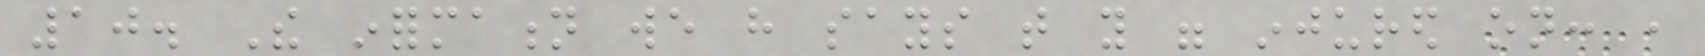10. The information we have says that you were injured on: ,
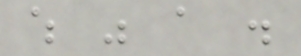which was a .
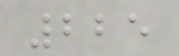225
